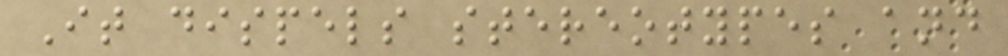It dispels stereotypes and
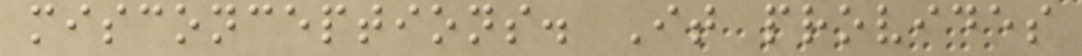misconceptions. It provides
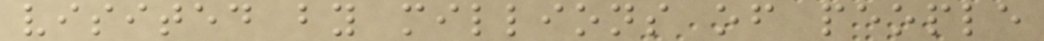visited by millions of people
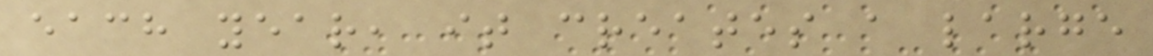each year, it creates a large
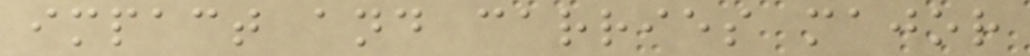impact and carries major
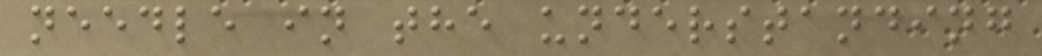needle in the understanding
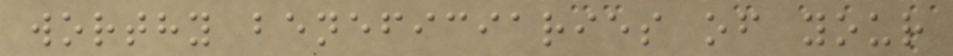worthy beneficiaries of your
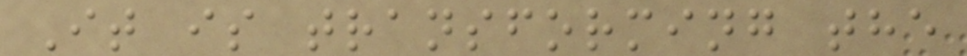It is transforming the
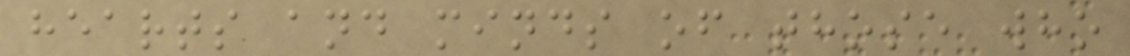hearts and minds of those who
